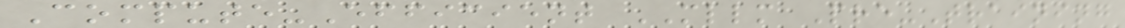Compute-Efficient MLLM Pre-Training
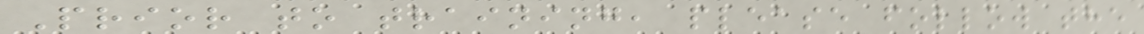Prior to training, please follow the
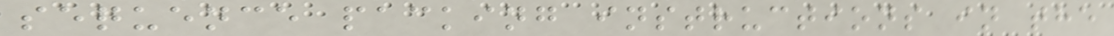sequence packing instructions in the
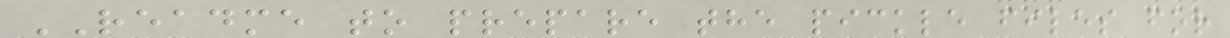README to prepare the pickle files for
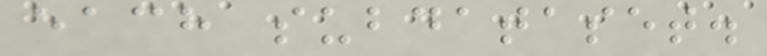each subdataset.
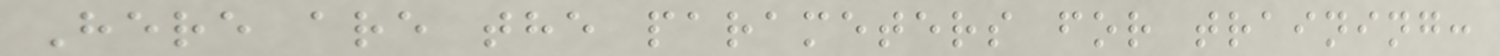Here are the parameters for training:
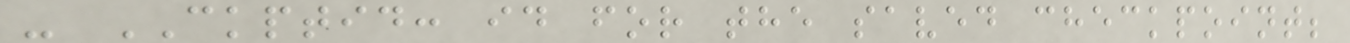- CKPTID: id for the saved checkpoint;
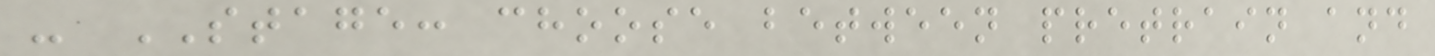- STAGE: choose between pretrain and
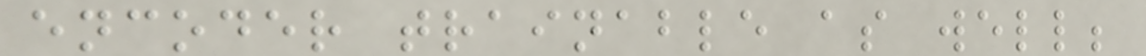encoder trainable as well;
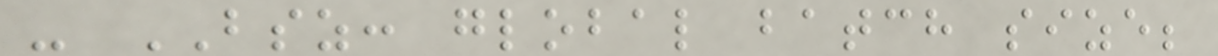- BSZ: global batch size;
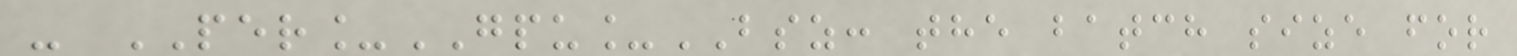- PER_GPU_BSZ: the batch size for
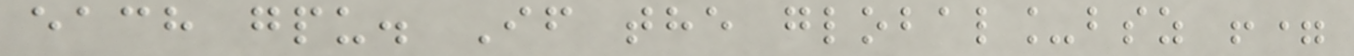each gpu. If the global_bsz !=
